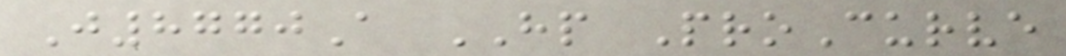J8770A HP ProCurve
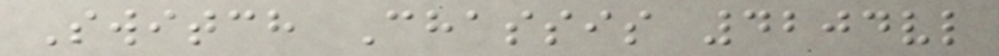Switch Chassis 4204vl
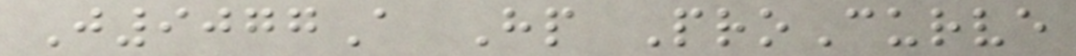J9077A Hp ProCurve
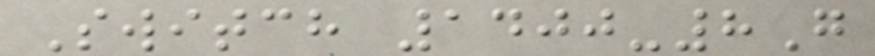Switch 1400-8G
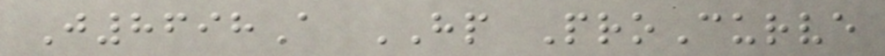J8698A HP ProCurve
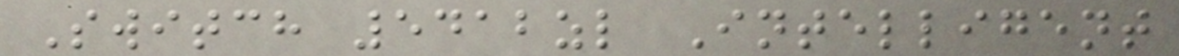Switch 5412zl Intelligent
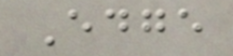Edge
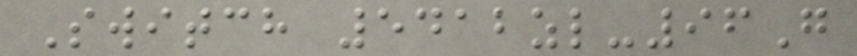Switch 5412zl-96G
